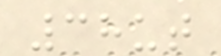38ut
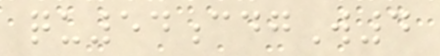qu54cdgW4
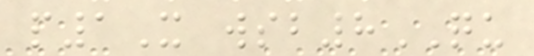p1X wsb8QU
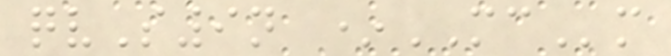qvS9n *MCm
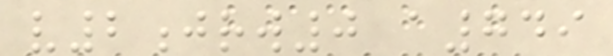v2jrw0 a749
